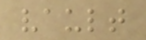vault
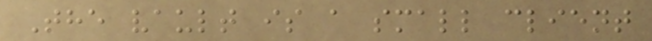The vault is a small client
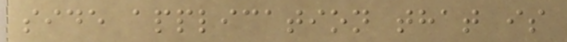side application that is
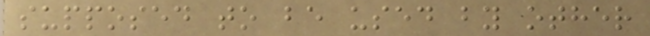supposed to be used by other
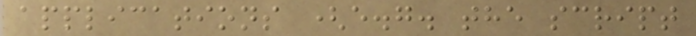applications (e.g. the script
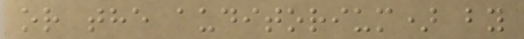or the auditorium) by
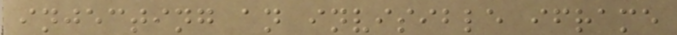injecting an invisible iframe
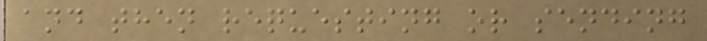and then requesting or sending
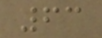63
